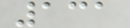131
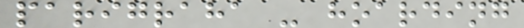parigraha - hoarding
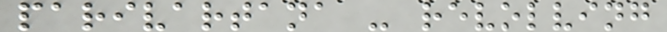parivartana - revolving
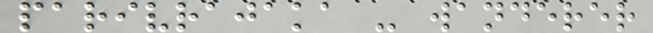parivrajaka - wanderer
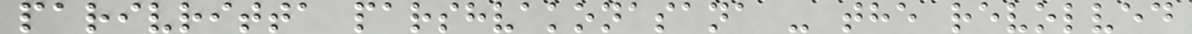parivritta parshvakonasana - the revolved
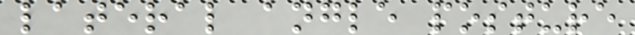lateral angle posture
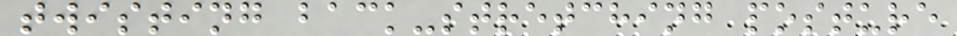twisting back-stretching posture
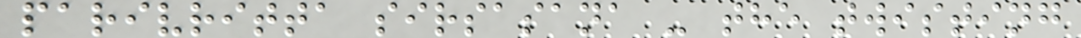parivritta sirsasana - the twisting
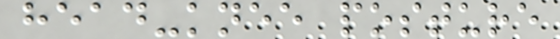head-knee posture
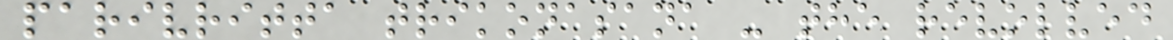parivritta trikonasana - the revolved
